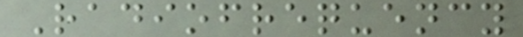Radiofrequency
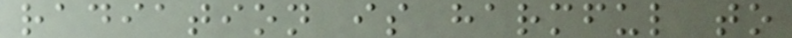radiation is harmful to
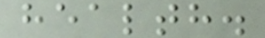health.
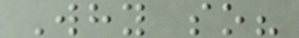Why so?
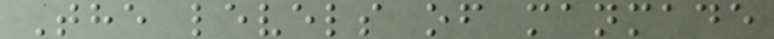The levels of manmade
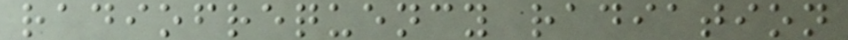radiofrequency radiation
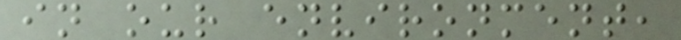in our environment,
